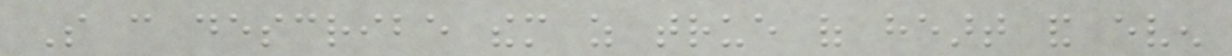So can describe them as true of heart and even
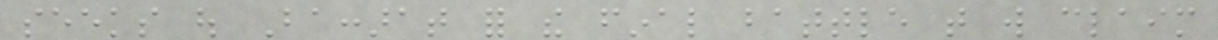seeks out Baccarat for the final battle that will claim
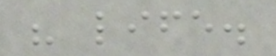his life.
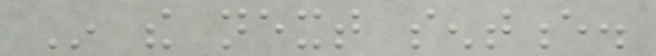In the next sentence.
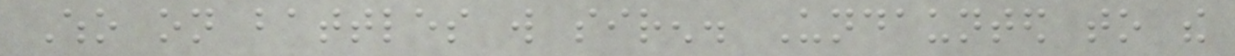Who on battles will siren. Undaunted to the
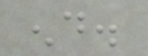end.
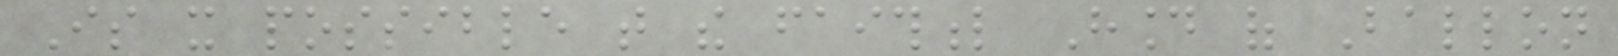Is it possible that the faithful Hound of Ballon
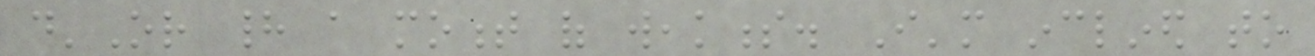d'Or had a moment of weakness. I'm inclined to
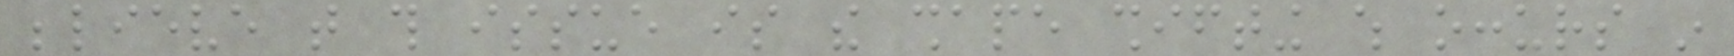believe that this issue is the shape shifting which occurs in
